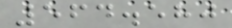564.580
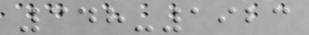348-1923
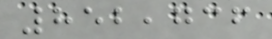852,736
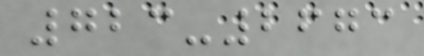723-2673
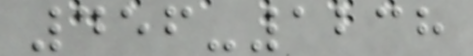456-1238
